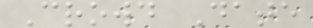Crowd Date
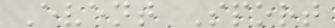Event Sport
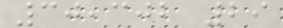30,302 29
